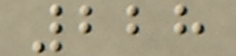228
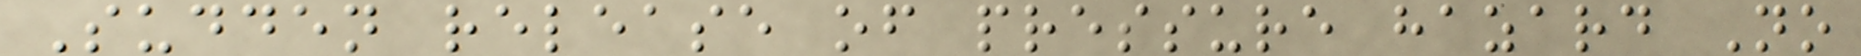Sudden release of pressure hazard No
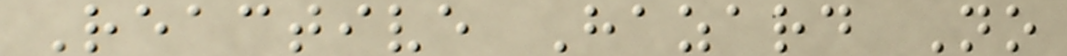Reactive Hazard No
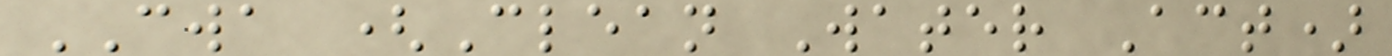CWA (Clean Water Act)
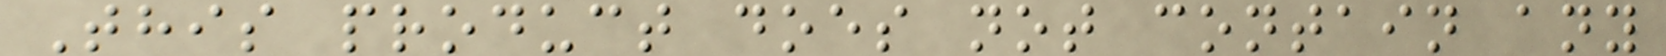This product does not contain any
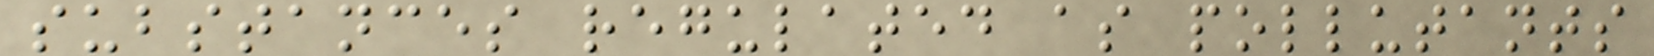substances regulated as pollutants
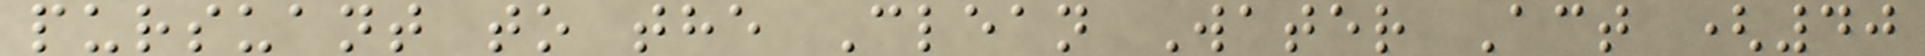pursuant to the Clean Water Act (40
